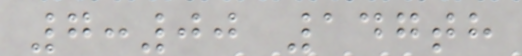7:00 147th
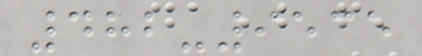482-9535
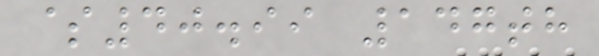$40.99 147th
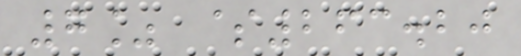7% $263.20
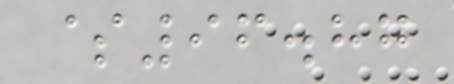$96.87
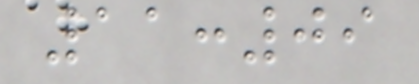11:09
